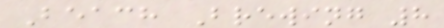Beach Brewing 8
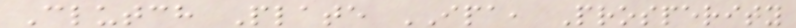Clutch Plate IPA, Prosperity
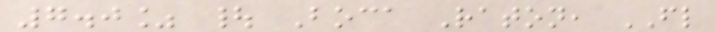7.0% | Boca Raton, FL
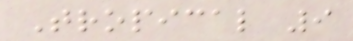Tropical 9
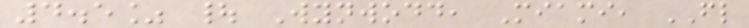4.5% | Wynwodd, Miami, FL
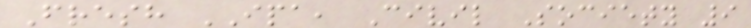Fresh IPA, Civil Society 9
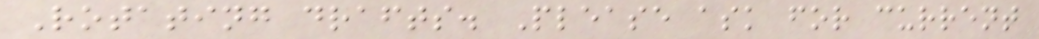Rotating drafts. Please ask for current
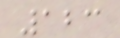123
